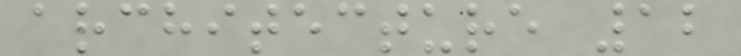architecture 12
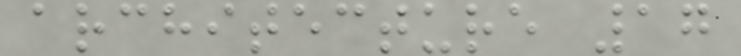architecture 17
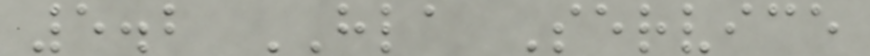5.2 HLA Service
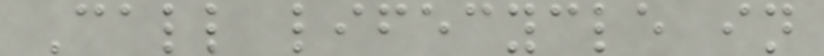Call lifecycle in
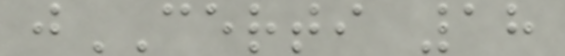jCERTI 18
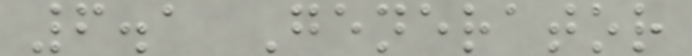6.1 Generator
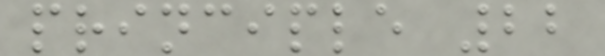principle 22
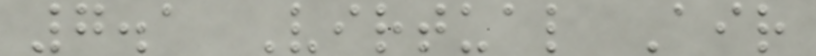7.1 Virtual Air
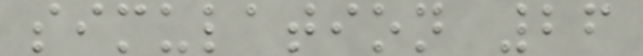simulation 26
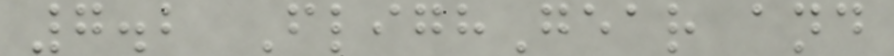7.2 FlighGear and
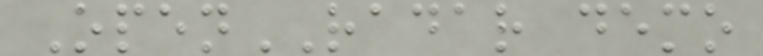OpenRADAR demo
